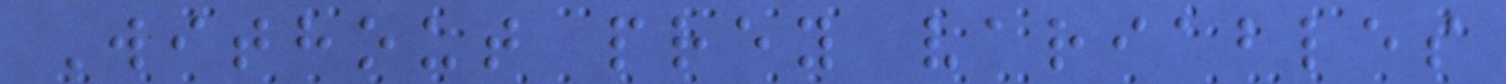Without prey variables
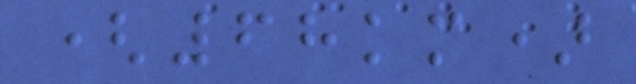(68km)
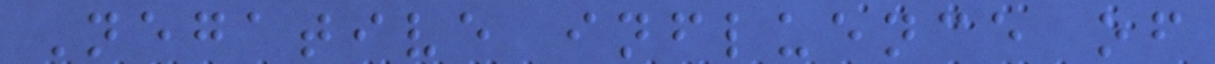Negative influence of
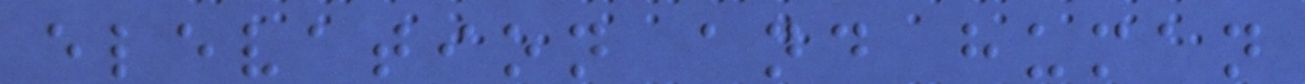elevation and human
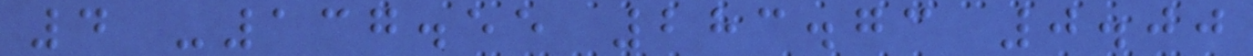4 -137.55 283.73 0.00
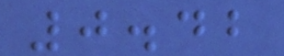0.42
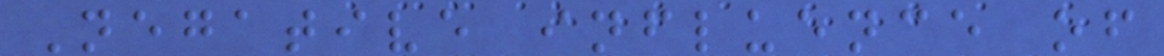Negative influence of
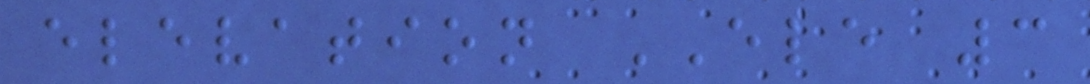elevation ELE 3
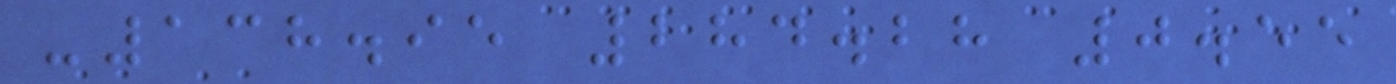-138.95 284.28 0.55
